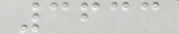3633
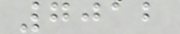7012
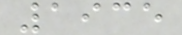1935
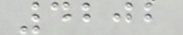4202
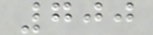700
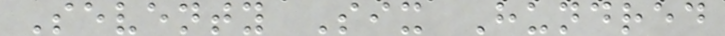Seventy Six Hundred
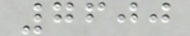7600
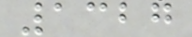1327
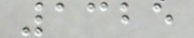1325
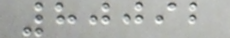80092
